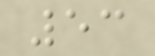53
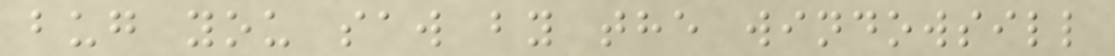bug you saw by the windowsill
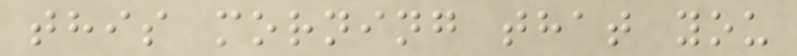this morning that you
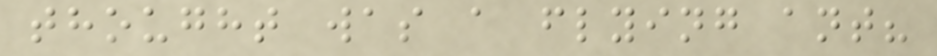thought was a flying ant?
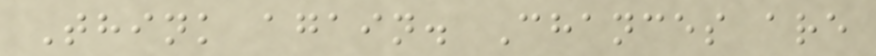Think again. Chances are
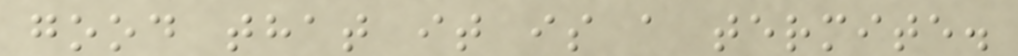good that it is a termite.
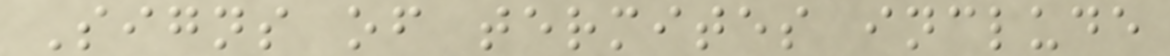Signs of termites include
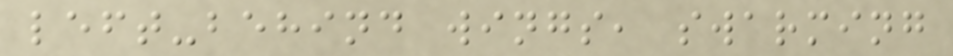left-behind wings, swarming
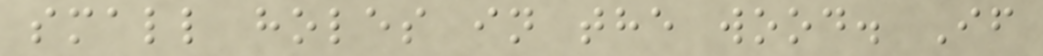small holes in the wood. If
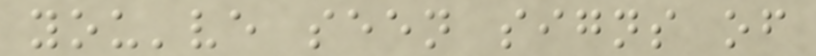you've seen signs of
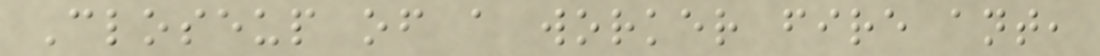Closeup of a worker fire ant,
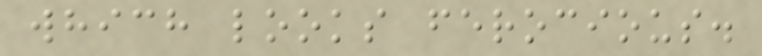which looks ferocious.
